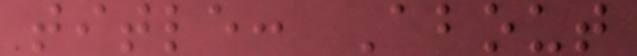title: About
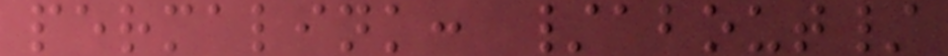permalink: /about/
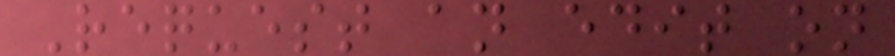Request an edit on
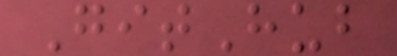GitHub
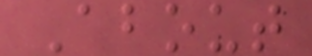About
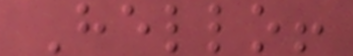Hello!
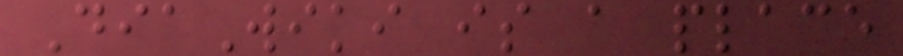DiaWiki is a place
